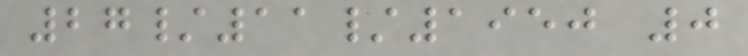27/11/1950 0
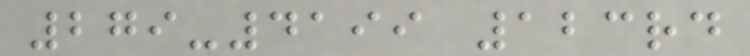279-4199 123rd
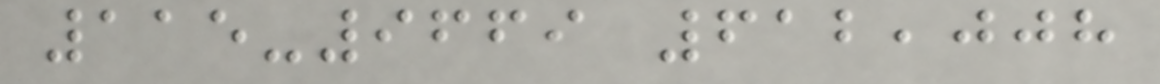115-9669 612,008
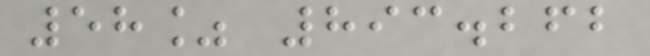58% 893.262
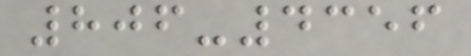806-4356
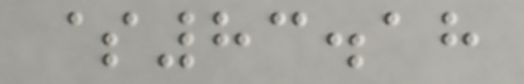$83.18
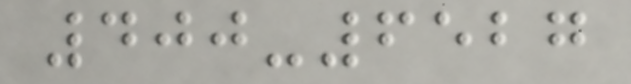400-6527
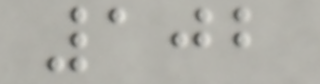102
